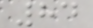84
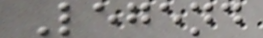Legend
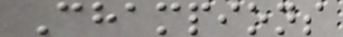Champions
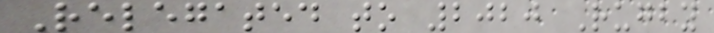Relegated to 2020 Rugby
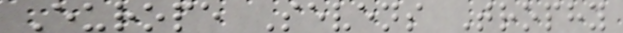Europe Sevens Trophy
